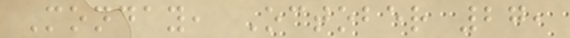Monday, October 27,
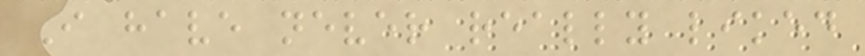I have never really liked
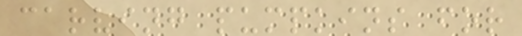carving pumpkins for
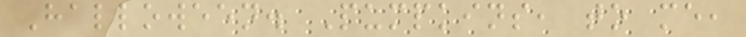Halloween. Pumpkins, to me,
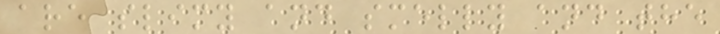are slimy and smelly and the
